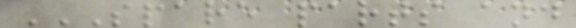SPARE PARTS AND
